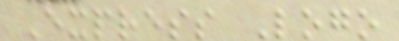Express Logo
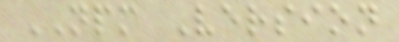NPM Version
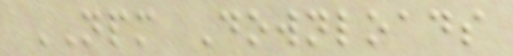NPM Downloads
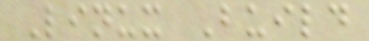Linux Build
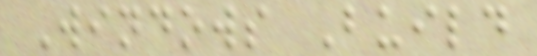Windows Build
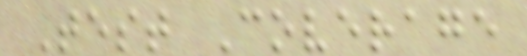Test Coverage
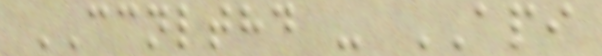CCNLTHD - API
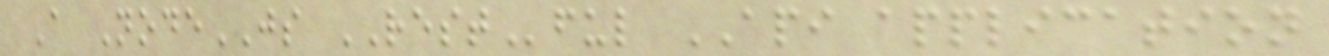A NodeJS RESTful API application
